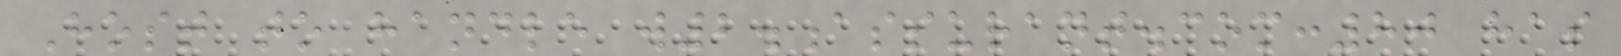Host to handle w2.assurant.com:80 has
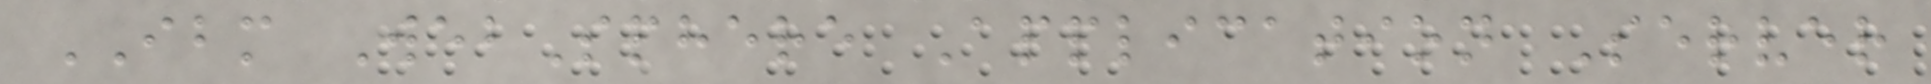IBM WebSphere Application Server
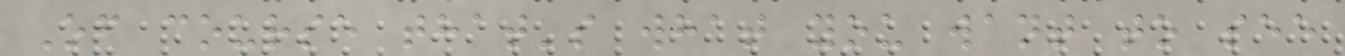Of course that's what you want to see
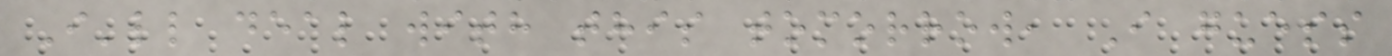I'll deal with this tomorrow, I guess
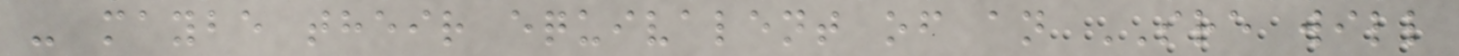- maybe their equivalent of an SRE will
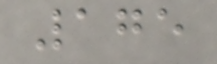175
